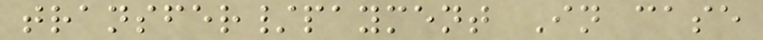transfer/payment In case
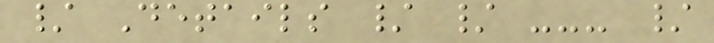/ Details / / --- /
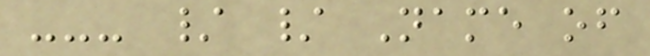--- / / Name of
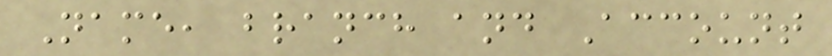Name, branch and Account
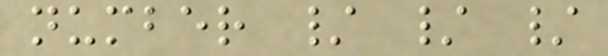number / / /
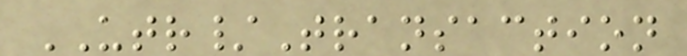UTR/Transaction
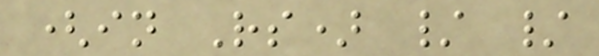(in Rs) / /
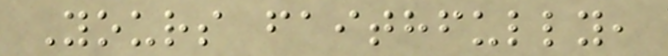Yours faithfully,
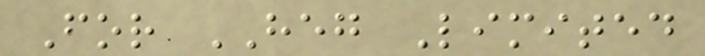For HEG Limited
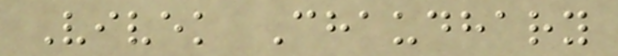Vivek Chaudhary
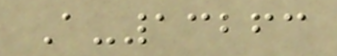A-13263
